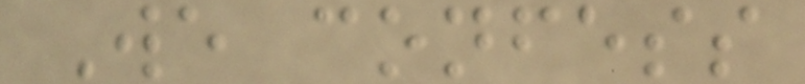We confess
